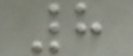8
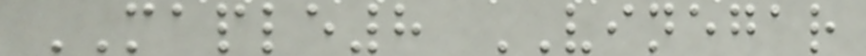MAPLE8 VINEGAR
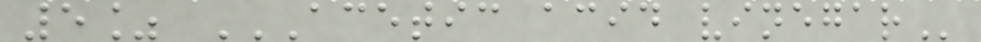5% ACETIC ACID VINEGAR
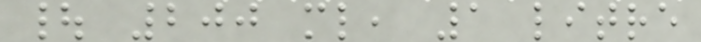| 200 ml, 1 litre
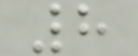8
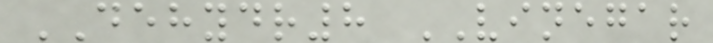DEHYDR8 VINEGAR
